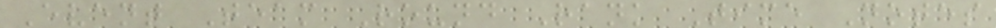Event Team Round Rank Time Notes
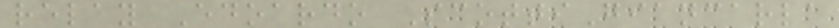relay Edoardo ScottiGiancarla
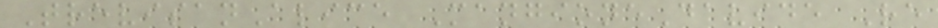TrevisanAlice MangioneDavide Re
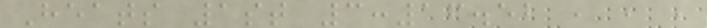Heats 1st 3:16.52 , , ,
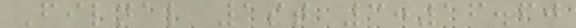Filnal 1st 3:16.60
